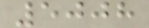5008
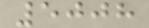5008
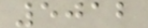5012
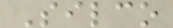Silco
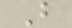B
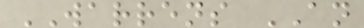WARRENS AN
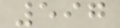597
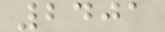2401
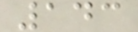143
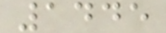1445
